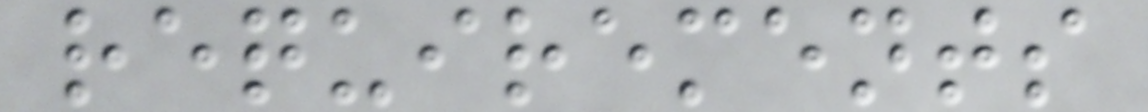requirements
